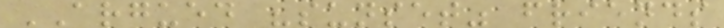ARGUED "sunset" friends
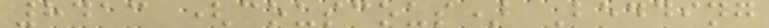8413 (couscous) Bedding
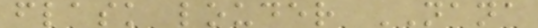flask louder NANA
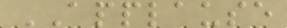APPLAUSE
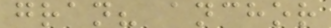gran? anchor
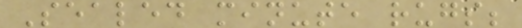Sealed minute rugs;
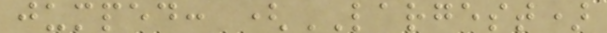jumped: (LARGEST)
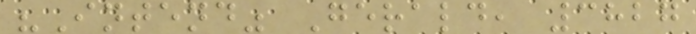"Intend" Gerald, 3827
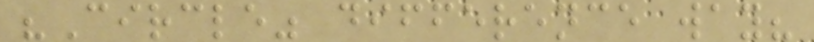"Circle" difference way?
